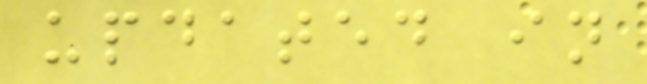updated in
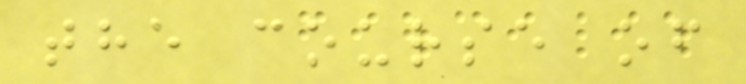the course of
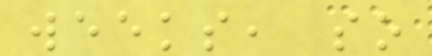weeks, so
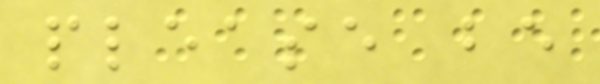please be
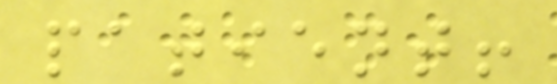patient!
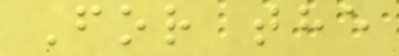For the
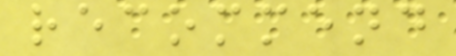recommend
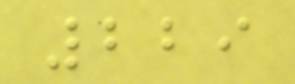229
